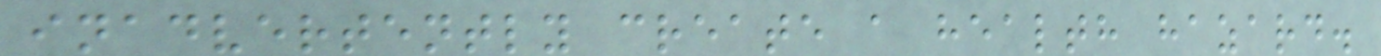inadvertently create a health hazard.
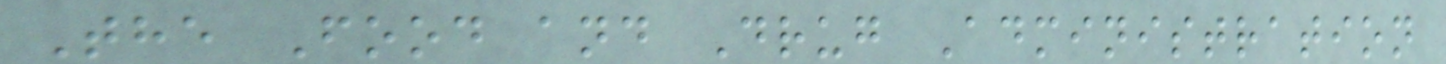The Food and Drug Administration
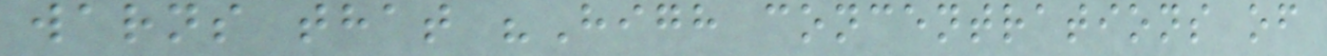warns that "High concentrations of
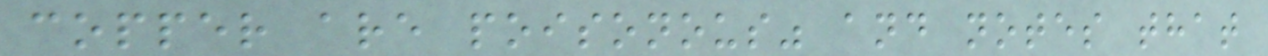copper are poisonous" and notes that
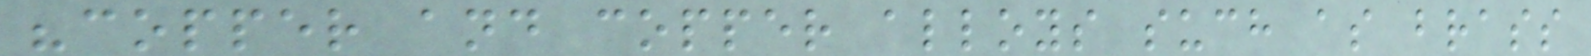"copper and copper alloys such as brass
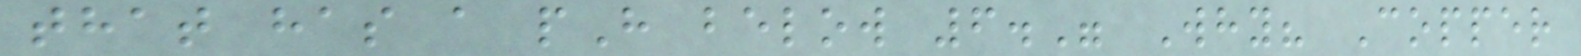that has a pH below 6." Why? Copper
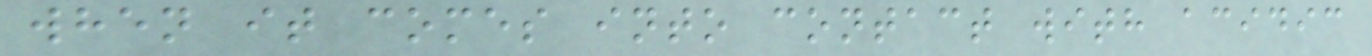when it comes into contact with acidic
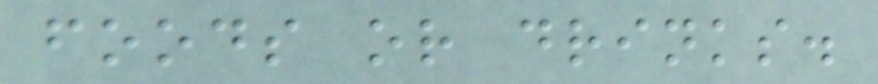foods or drinks.
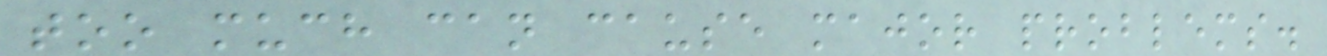too much can cause major problems.
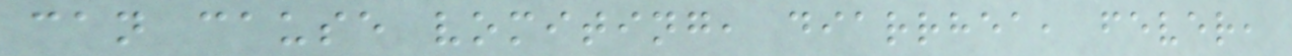can cause vomiting, diarrhea, fever,
